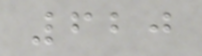620
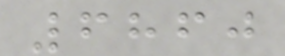6860
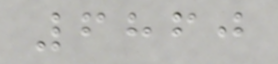6860
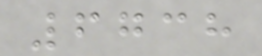6738
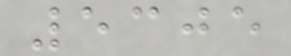5305
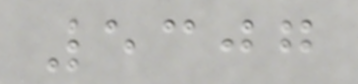5307
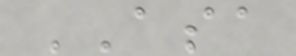ASA
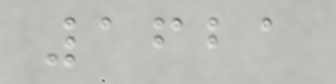1621
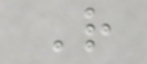R
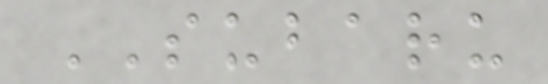SUBARU
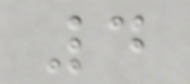4
